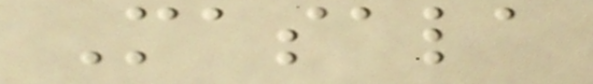Masala
